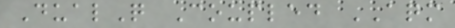DualQ Coupled AQM
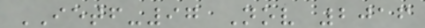IETF-97 Nov 2016
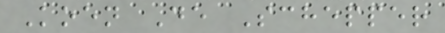Koen De Schepper
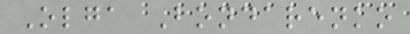Olga Bondarenko
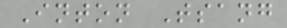Inton Tsang
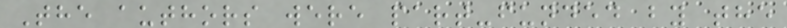The authors were part-funded by the
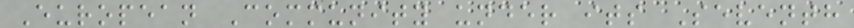European Community under its Seventh
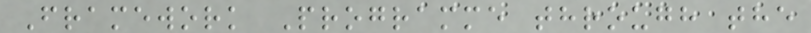Framework Programme through the
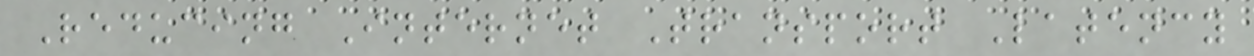Reducing Internet Transport Latency
